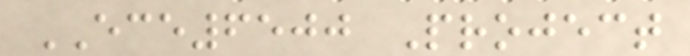ECE6500 Project
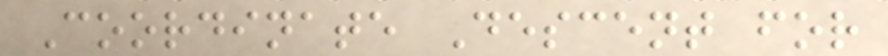Coordinate Descent for
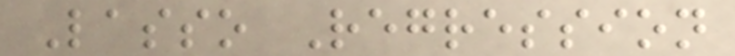Lasso Regression
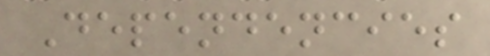Dependencies
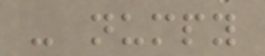- numpy
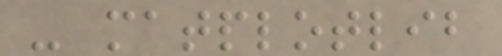- matplotlib
